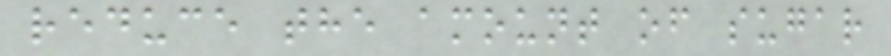reduce the amount of sugar
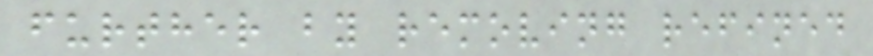further by removing refined
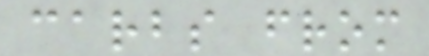carbs from
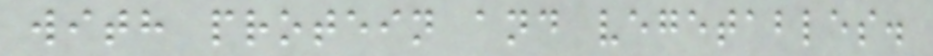with protein and vegetables.
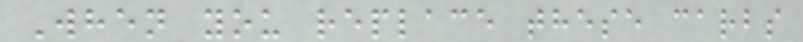When you replace these carbs
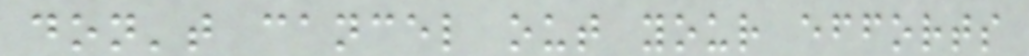don't cancel out your efforts
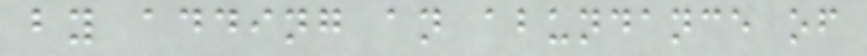by adding an abundance of
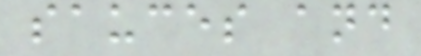sauces and
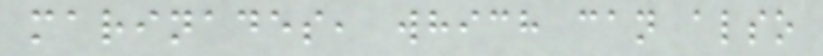marinades, which can also
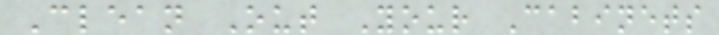Clean Out Your Cabinets
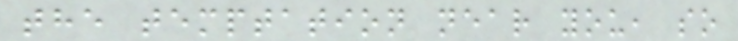the temptation near you, so
